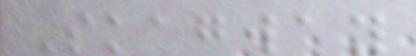Skagway
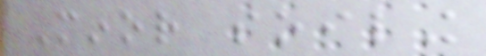Minor soiling
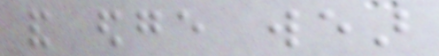and edge wear
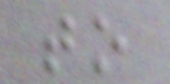to
